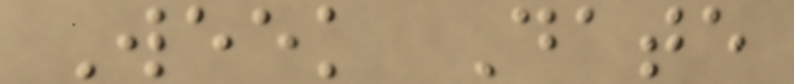Week Date
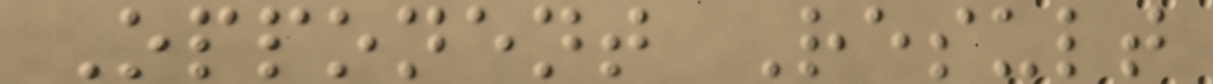Opponent Result
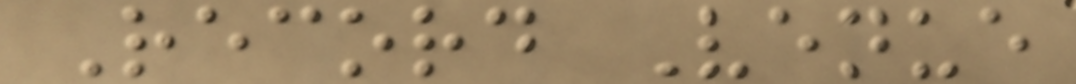Record Venue
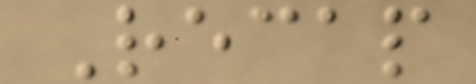Recap
